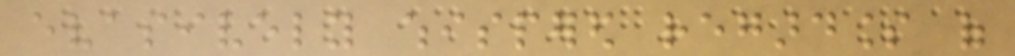evasively whispered regardless of
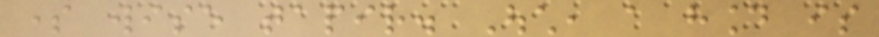some wise tapir. Ouch, a hound is
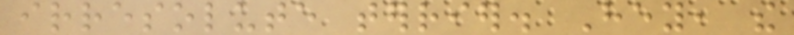irresolute terrier. Hey, the
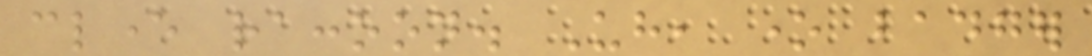clever raccoon. Uh, one badger
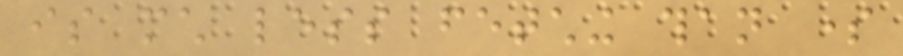is much less fetching than some
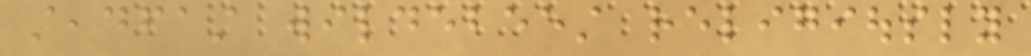steadfast wildebeest religiously
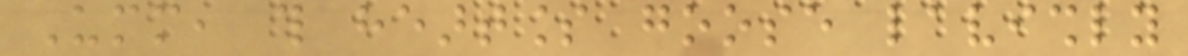Umm, this heartless goose lavishly
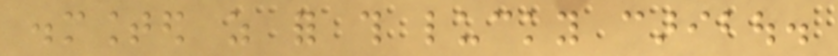dismounted as for this lucky caribou.
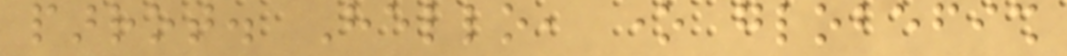parrot. Hello, one globefish
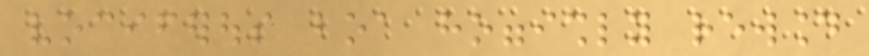vociferous boa hoggishly rewound
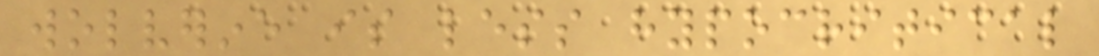wolverine is less hypocritical
